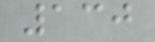130
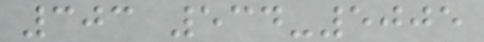303 534-5005
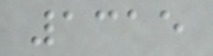1315
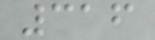316
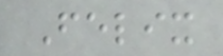Felix
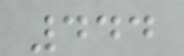444
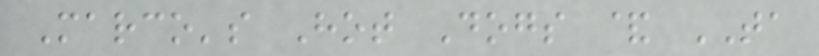Marco's Hot Dogs & TA
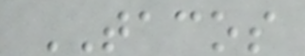TACOS
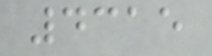4315
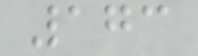173
